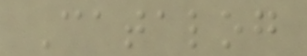Catalog
